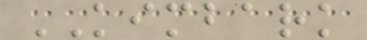KIMBARK
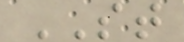ST
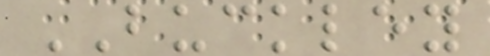BUCKLEY
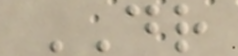DR
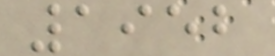1952
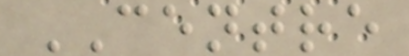CENTRE
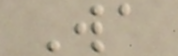Wa
